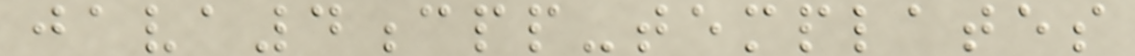java4cpp-templates
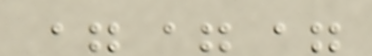===
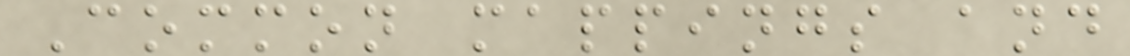Common mappings and
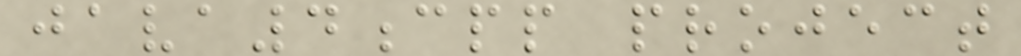java4cpp project
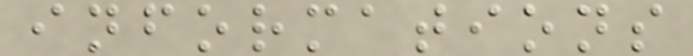informations
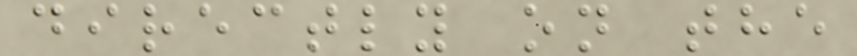directly on the
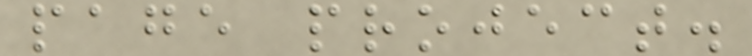page project.
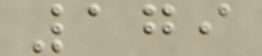179
